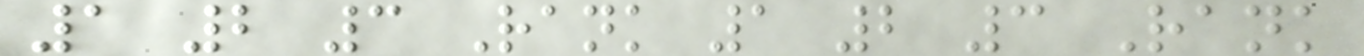1 2 3 Rank 1 2 3 Rank
